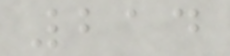214
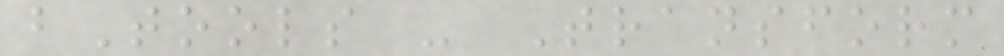bTools - Transform
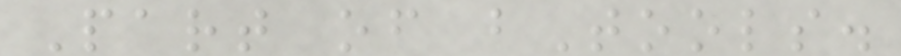Part of bTools.
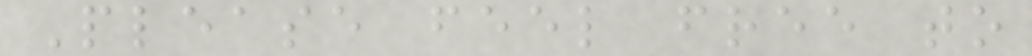Please feel free to
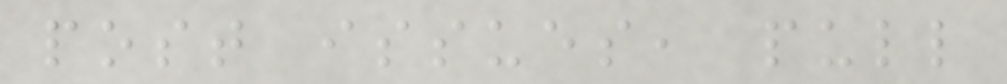post issues, pull
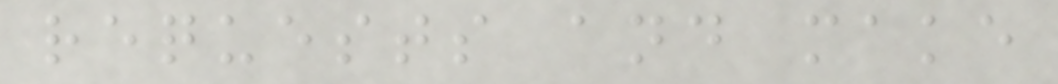requests and make
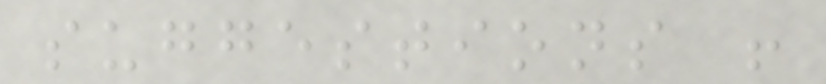suggestions !
